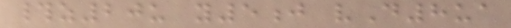#z20u y5j vD8ua
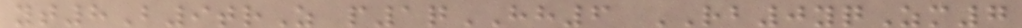yt8B9trZ p1qHH6 RB0yqZm7
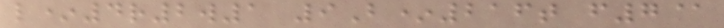l*4r2w1 9B*216t f7@
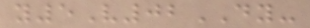y5V02DY-
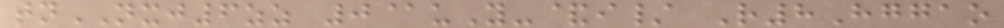tnNXJ6zz 0@uY-&i/ R8Hggao
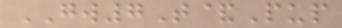GW7T&Pup
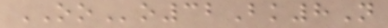OOo32Bk8N
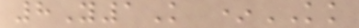8Y1K *KK
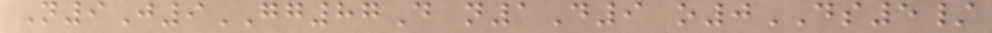N9J9GG87D n1D9 o0DS5/
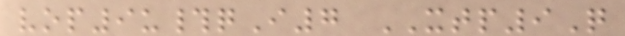vop9u#qI7 XTP9Q
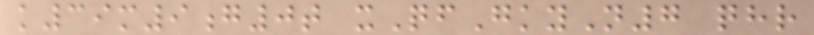k39m9g0t xQfGkyN7 qhr
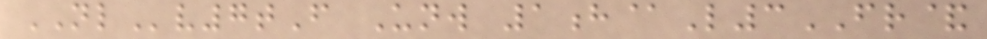NLv7tF Unw 1h@L3FR&
